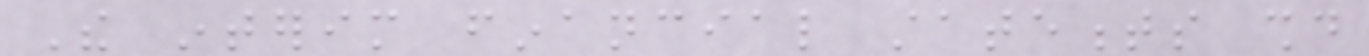The interim financial statements should
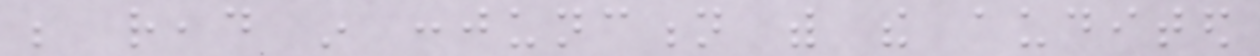be read in conjunction with the audited
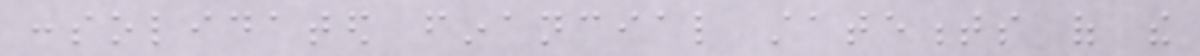consolidated financial statements of the
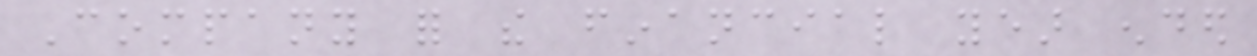Company for the financial year ended
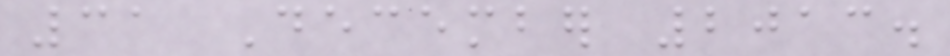31 December 2013.
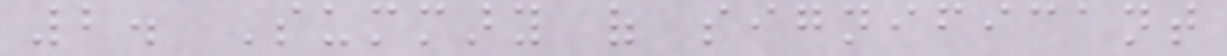2. Summary of significant
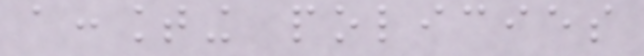accounting policies
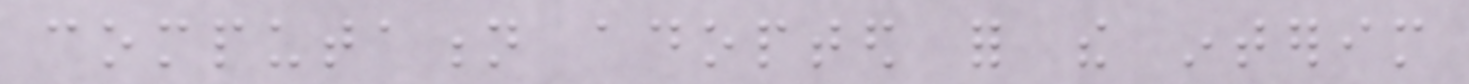computation adopted for the interim
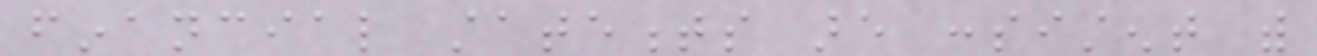financial statements are consistent with
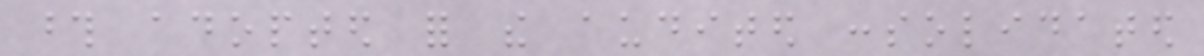those adopted for the audited consolidated
